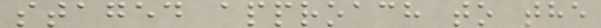staged approach to the
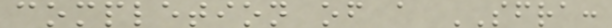completion of a SFRA:
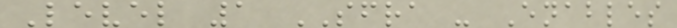Level 1 SFRA - Enables
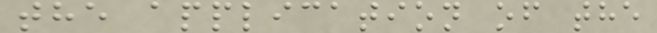the application of the
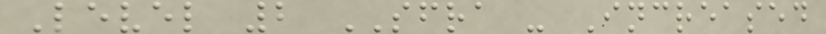Level 2 SFRA - Increased
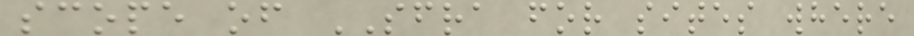scope of SFRA for sites where
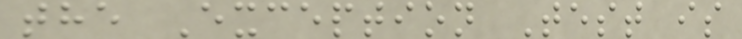the Exception Test is
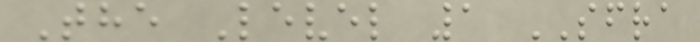The Level 1 SFRA
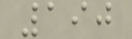190
